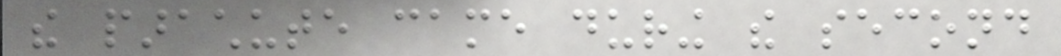the parachute came during the second
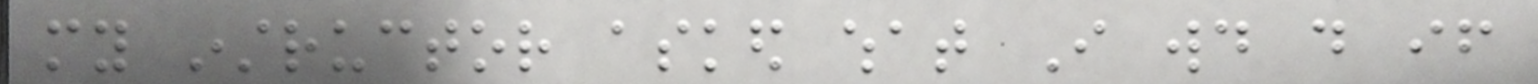my instructor asked what I would do if
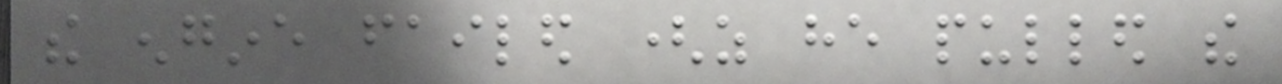the engine failed (as he pulled the
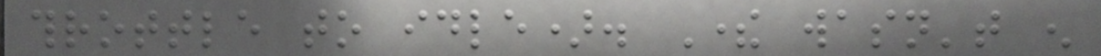throttle to idle). There wasn't enough
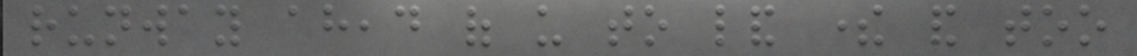runway ahead of us to land there and too
